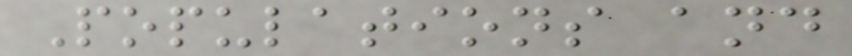Populations and
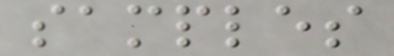samples
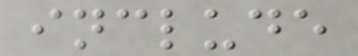include
